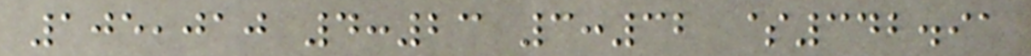105,010 4:23 3:32 $342.91
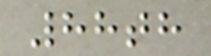88th
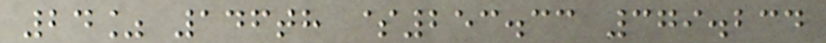24% 146th $253.33 379.234
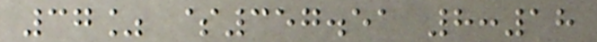37% $357.51 8:18
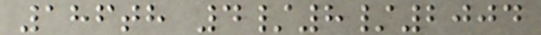186th 4/8/2004
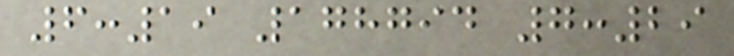6:19 178794 7:29
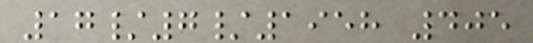17/7/1958 405
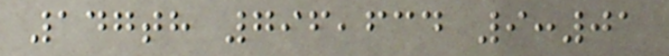147th 796,634 9:01
